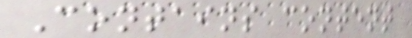Contains content
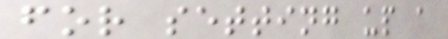for setting up a
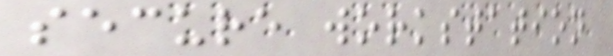secure workstation
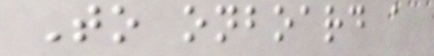To onboard a
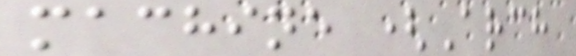machine (Arch
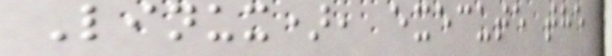Linux), execute the
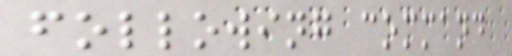following command
